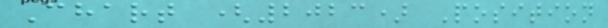Chart (2023) Position
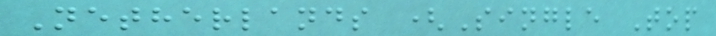Netherlands (Single Top
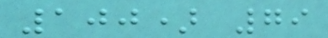100) 79
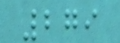279
